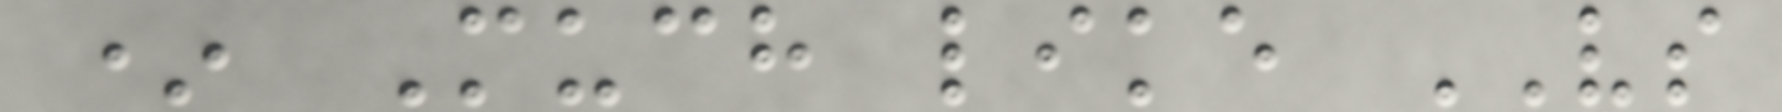* Much like VS
